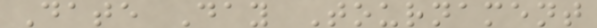Date Day Tournament
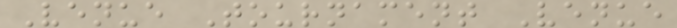Venue Tournament Venue
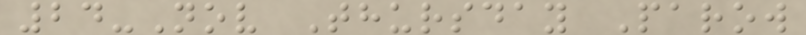24-Nov Thursday Parow
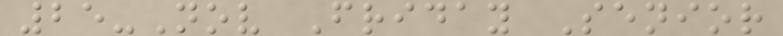25-Nov Friday Senior
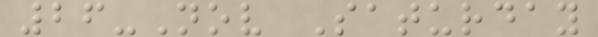26-Nov Saturday
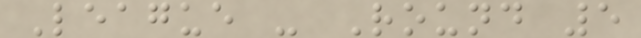League - Round 5
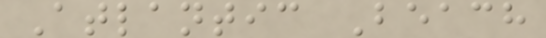Atlantic Beach
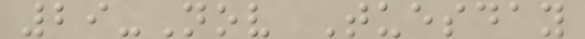29-Nov Tuesday
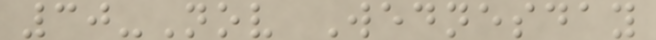30-Nov Wednesday
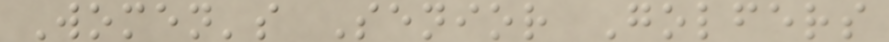Women's Senior Golfers
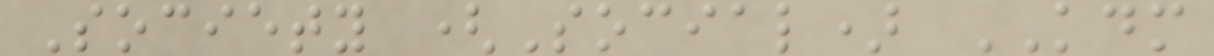Society (Social) KDM
